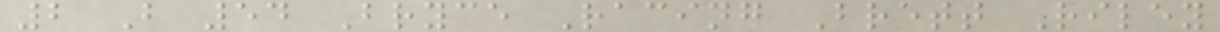2 B 54 Bryce Racing Brett Riley
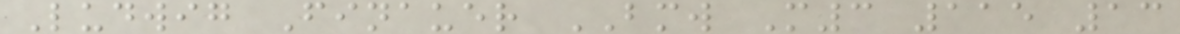Ludwig Finauer BMW M3 115 13
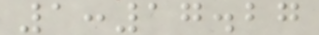1:17.27
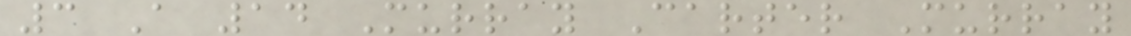3 A 14 Murray Carter Murray
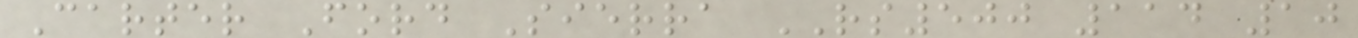Carter Ford Sierra RS500 114 10
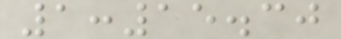1:15.30
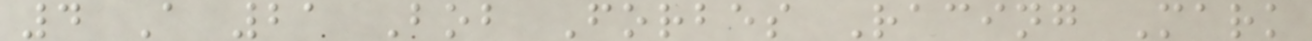4 A 21 Bob Forbes Racing Mark
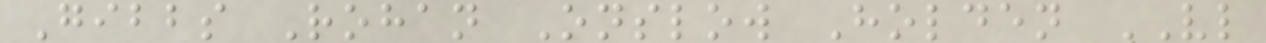Gibbs Rohan Onslow Holden VL
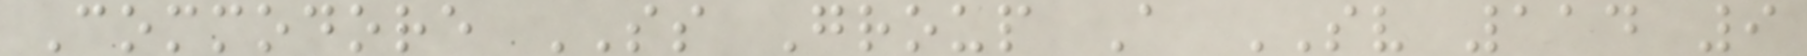Commodore SS Group A SV 114 9
